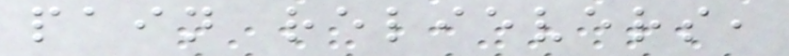pain relievers,
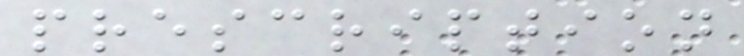prescription
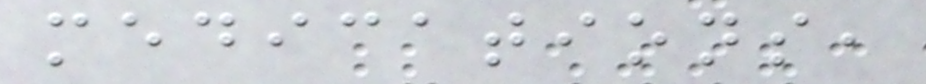medications,
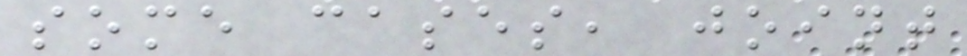some cases, joint
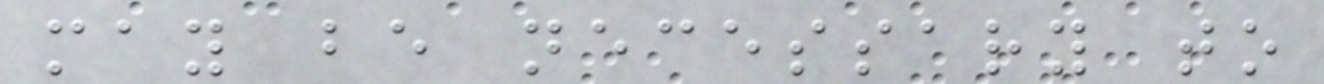may be necessary to
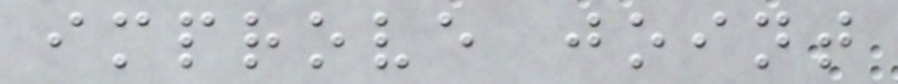improve joint
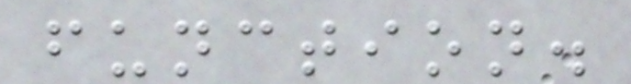function.
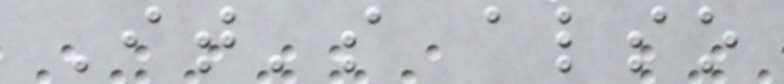It's also
